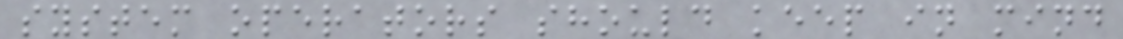system operators should keep in mind
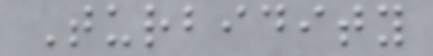Turbidity
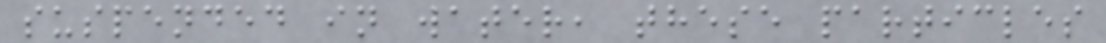suspended in water, these particles
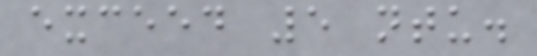exceed 5 ntu.
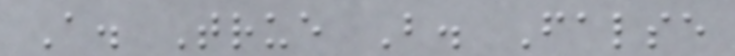A. True B. False
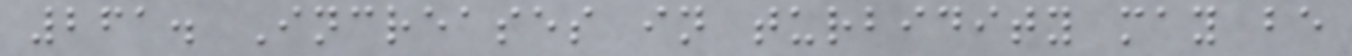261. Increases in turbidity may be
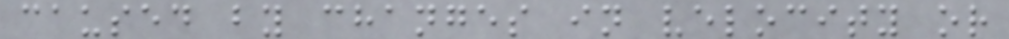caused by changes in velocity or
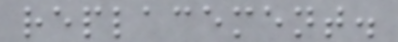replacement.
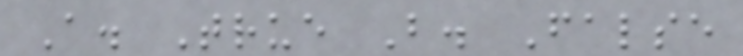A. True B. False
